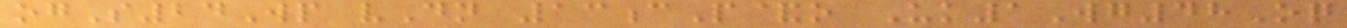ogS24Wp vDn 13cP&o Uk1Wg48Oq
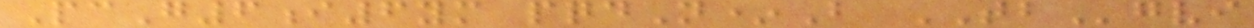PcG6i6ym pqdN*B TBgvi
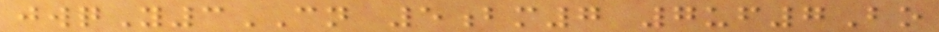jwqY3CN 5bm7 7uf7Bo
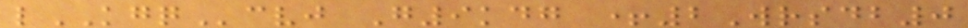lKGQcvj G9kdg +2Wrsdb0
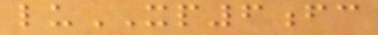luXP6fc
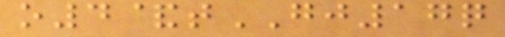o4&tGJ17q
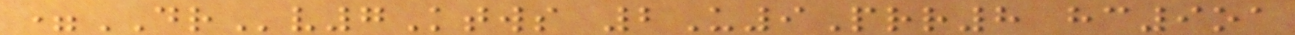=DRv7Ktws 2U9Prr8 hc9oa
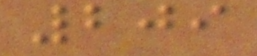209
